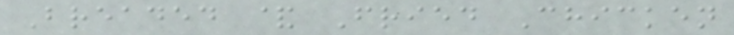Breaded & Fried Chicken
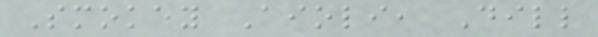Smokey Aioli, Dill
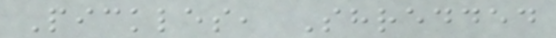Pickles, Shredded
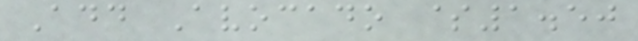Add Avocado $1.50
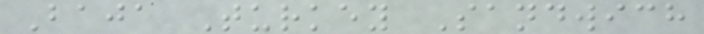Baja Turkey Sandwich
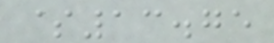$13.75
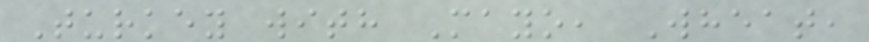Turkey with Mayo, Wheat,
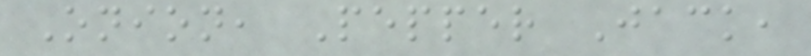Onion, Pepper Jack,
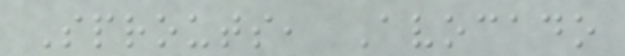Sprouts, Avocado
